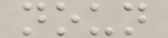noun
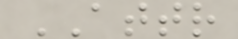ATTR
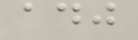adj
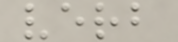verb
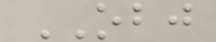OBJ
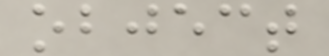object
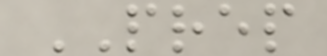PREP
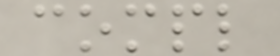compl
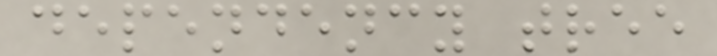dependency tree
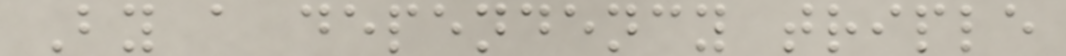By a dependency triple
